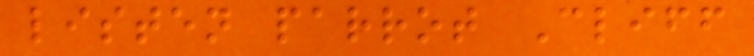listen parrot Cliff
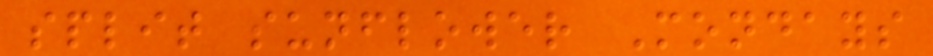split sunflower Mondays
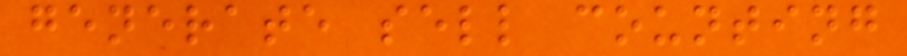generate sell counting
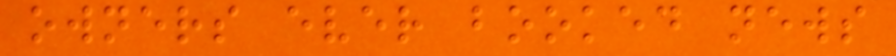owners ever booked news
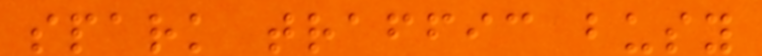spark traffic busy
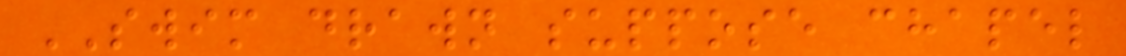SWIM drawn suppose chapel
